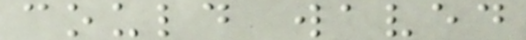could waved
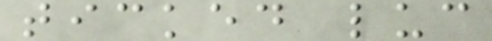ticked luc
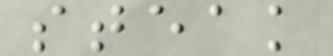steak
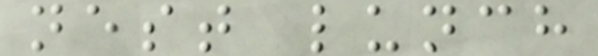nest lunch
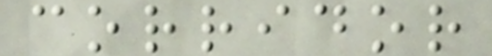corridor
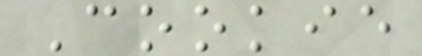Cookie
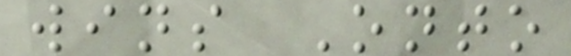wins Onto
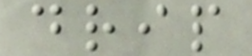drip
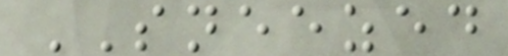SNEEZED
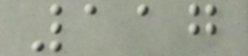117
